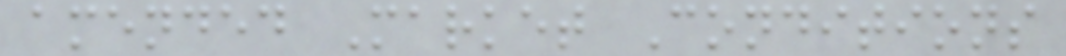amended Market Conditions
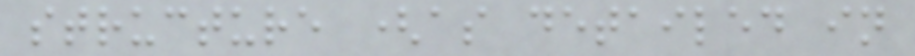structure (as detailed in
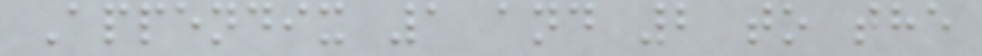Appendix 1 and 2 to the
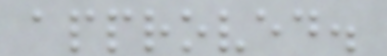approved.
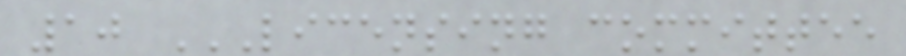10 LICENSING COMMITTEE
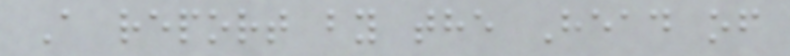A report by the Head of
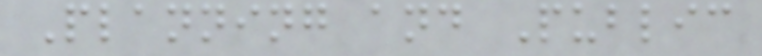Planning and Public
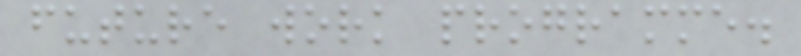future work programme.
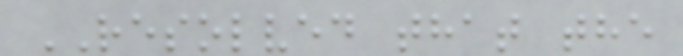RESOLVED that the
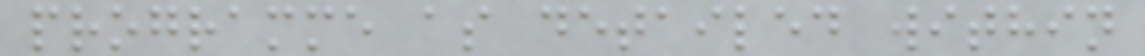programme as detailed within
